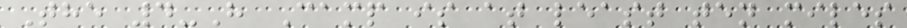The 4-H Camp is at least ten miles
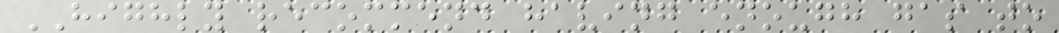HIGHLY recommend having enough gas to
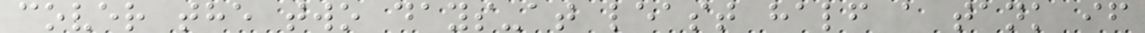cover the two days-at least half a tank if
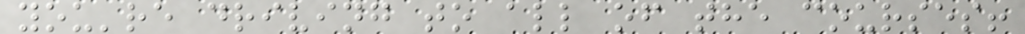you're driving to all of the courses!
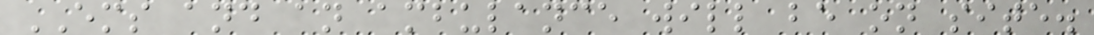EMS and an ambulance will be on site.
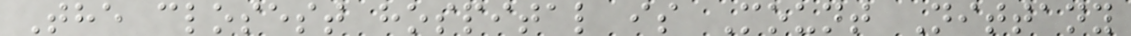The closest hospital is Mount Nittany
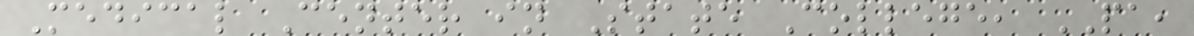Medical Center in State College, PA,
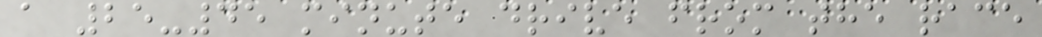a 25-45 minute drive from the race
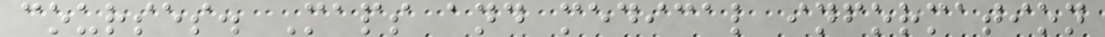courses. Maps and medical information
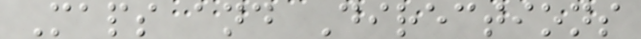Maps and Directions
